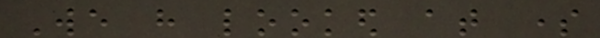We have looked at some
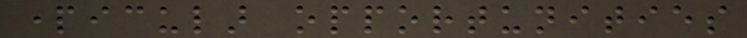particular opportunities
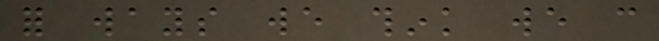for ways we think we can
